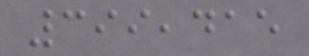399,415
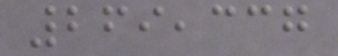269,337
